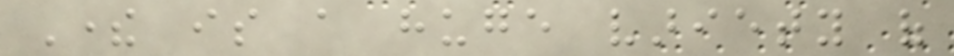There is a huge variety of
